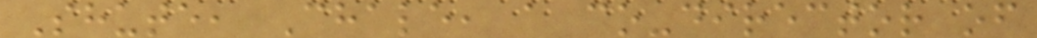Shute, Chale, a co-director of
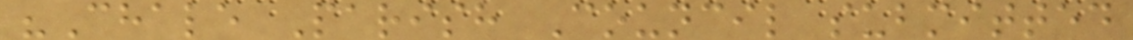"Chale Parish Council submitted
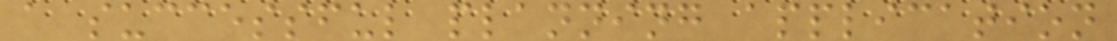a successful planning application
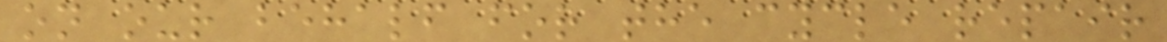on our behalf for the cycle repair
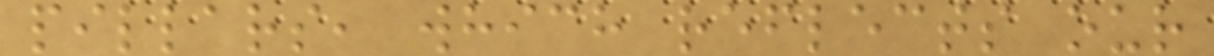pillars, which reflects our
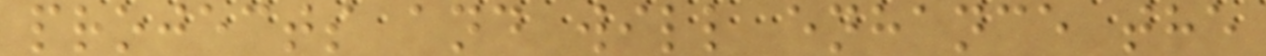projects and will enhance the
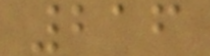216
